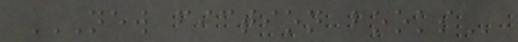NEW FICTION BOOKS
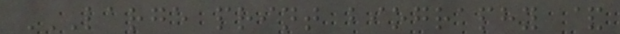LARGE PRINT BIOGRAPHY &
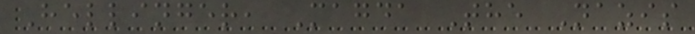Hellinger, Magda The Nazis
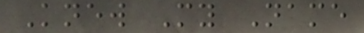Knew My Name
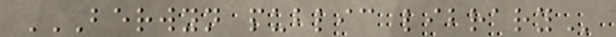BERWYN PUBLIC LIBRARY
